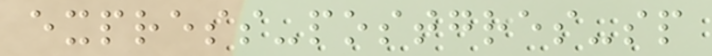express-postgres-sp
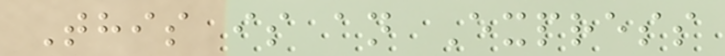This is an Express
